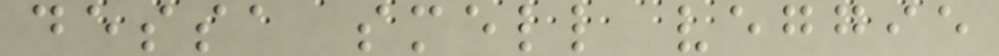dessa smell veggie
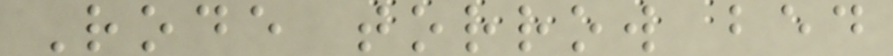Rode torrow bed
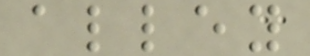alley
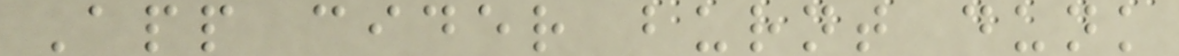App cider burnt dunk
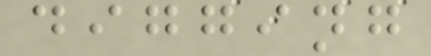digging
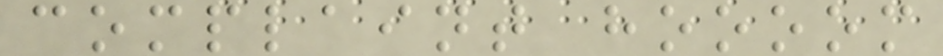complaint hoooom
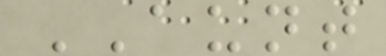AUNT
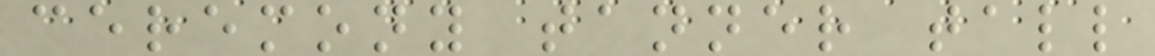ceremony tanner tall
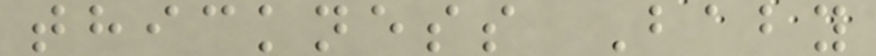thickness Baby
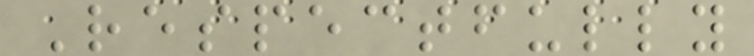Respectfully
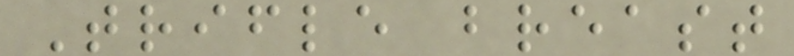Trifle breast
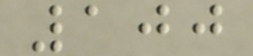100
